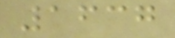1637
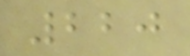220
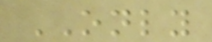ONLY
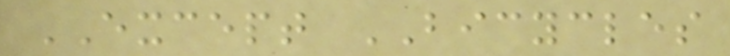EXCEPT BICYCLES
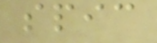spic
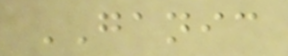GANIC
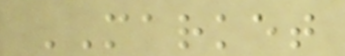MARKET
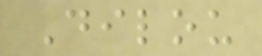Dilou
